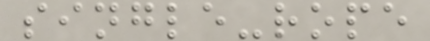single-rope
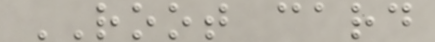ROOT card
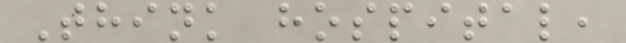Think hospital,
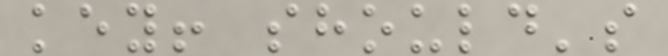key! should's
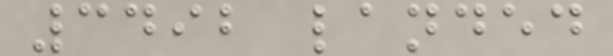3492 landed
